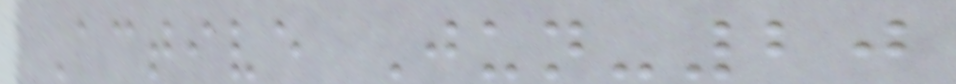Active Jun-20
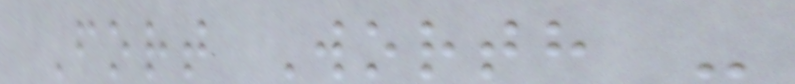Fort Worth -
